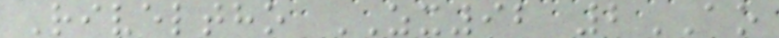Riveltho ZX92 2AO
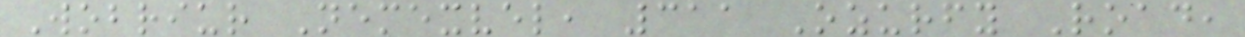Wobriur Nemexvel, 311 Ozurfy Road,
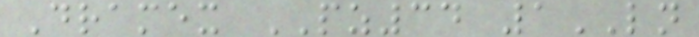Dramex PZ34 1LN
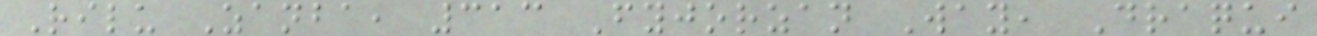Rilu Zanba, 313 Fyjorzan Way, Draqui
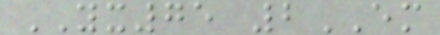YX75 2EM
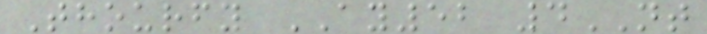Thourfy AY52 4NT
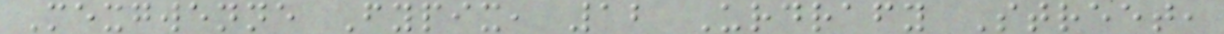Mexgwenne Fypix, 12 Urdrafy Street,
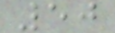50
